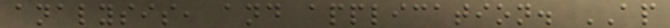analysis, and application. AP
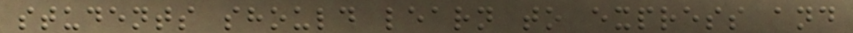students should learn to express and
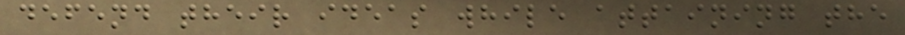defend their ideas while attaining the
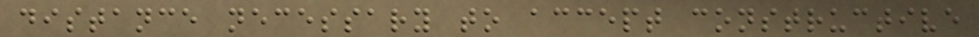distance necessary to accept constructive
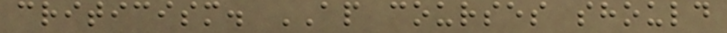criticism. AP courses should
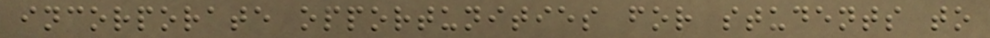incorporate opportunities for students to
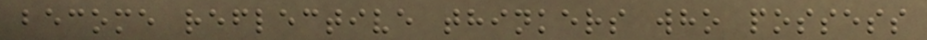become reflective thinkers who possess
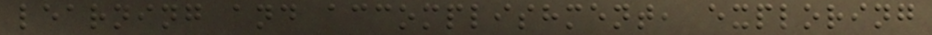learning and accomplishment, exploring
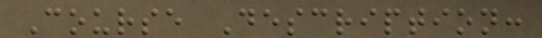Course Description:
